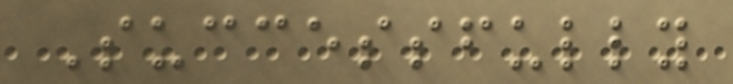Successfully
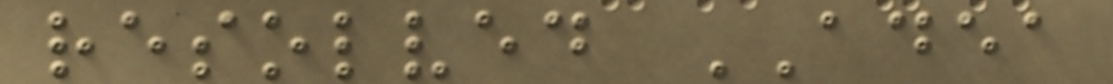resolved ADEA
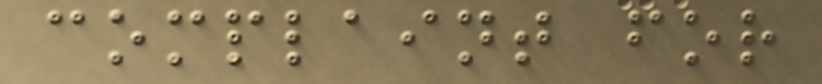complaint for
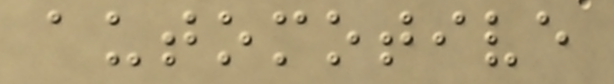automotive
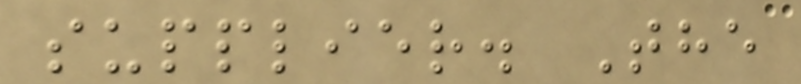supplier. The
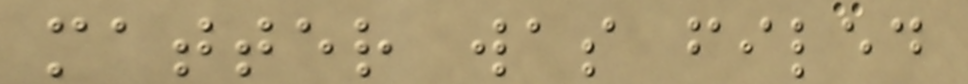matter was filed
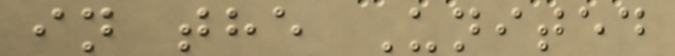in the United
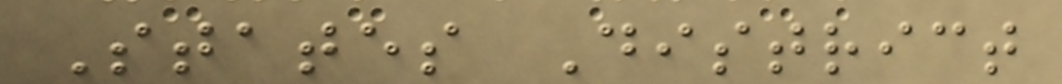States District
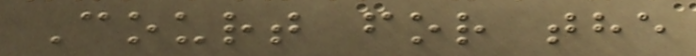Court for the
